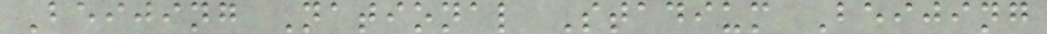Beijing National Stadium Beijing
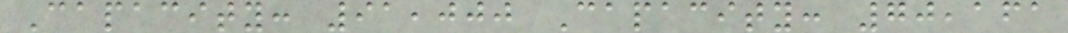Capacity: 91,000 Capacity: 70,161
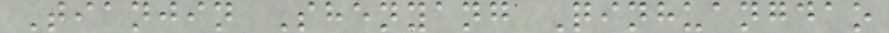Tianjin Shenyang Qinhuangdao
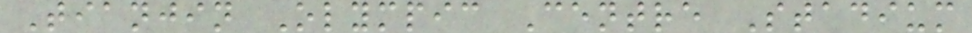Tianjin Olympic Centre Stadium
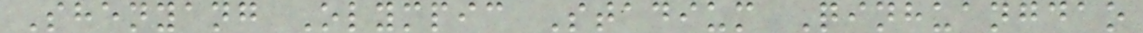Shenyang Olympic Stadium Qinhuangdao
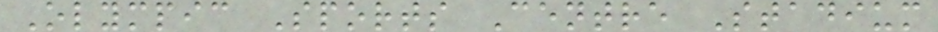Olympic Sports Centre Stadium
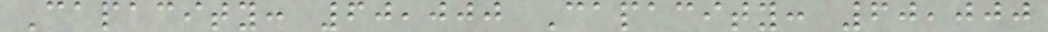Capacity: 60,000 Capacity: 60,000
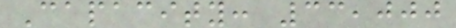Capacity: 33,000
